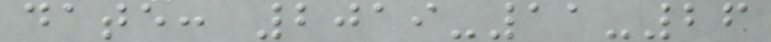date: 2019-11-26
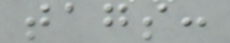tags:
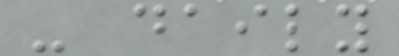- daily
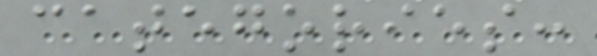categories:
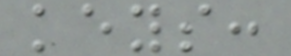keys:
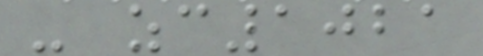- zc1021
